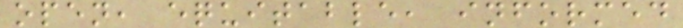open, equitable, informed
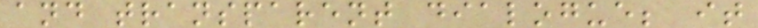and transparent dialogue; it
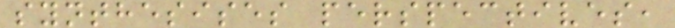synthesises perspectives,
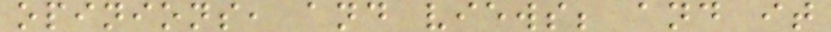opinions, and views; and it
